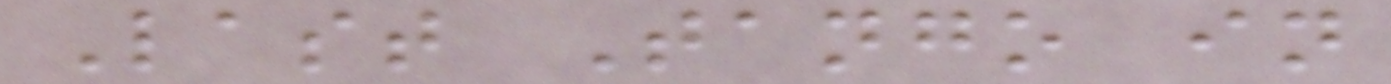Last Tango in
